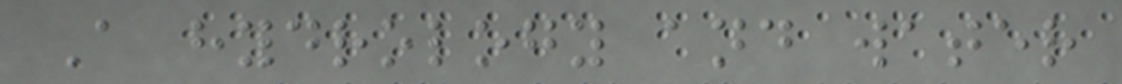A hydrology and water
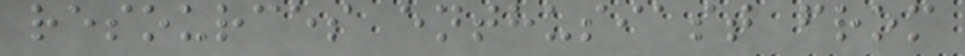resources enthusiast from
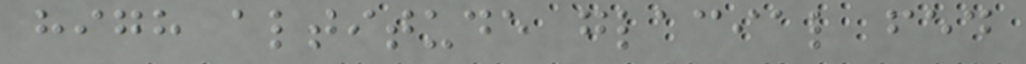high altitude glacial fed
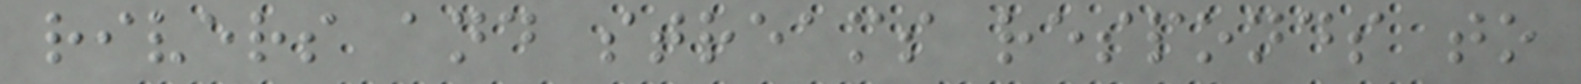rivers and streams responds to
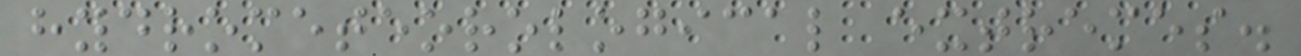hydrometeorological extremes.
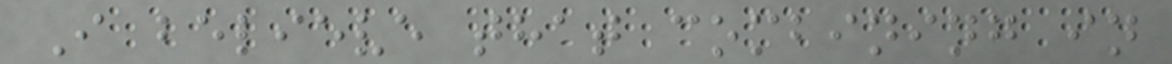I believe that combining in
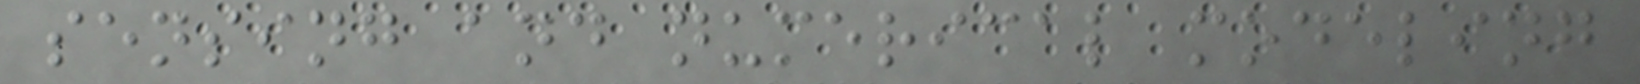sensing and numerical modeling
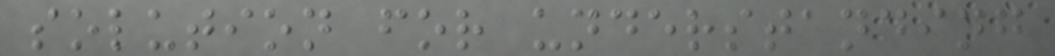solution for understanding
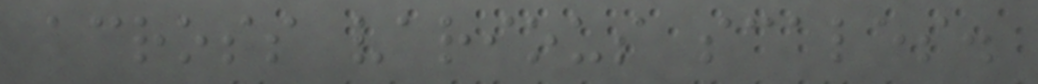across various scales.
